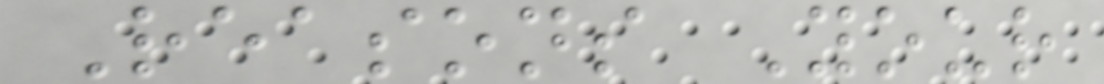Reasons Your
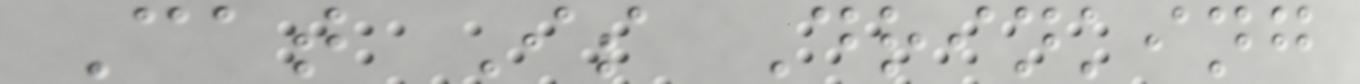Cat Is Drinking
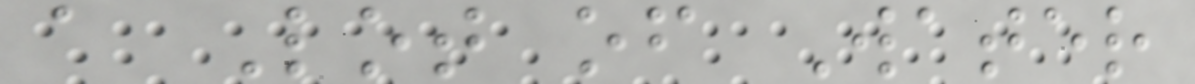a Lot of Water
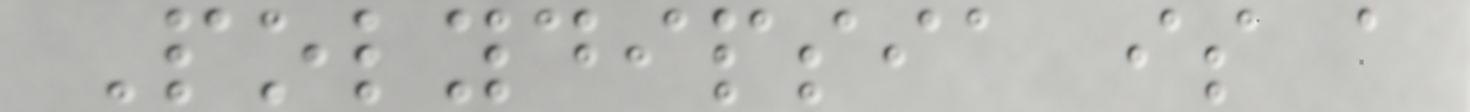Polydipsia is a
